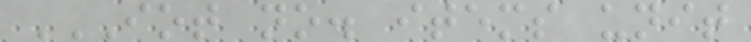IOT NO. ITEMS UNIT
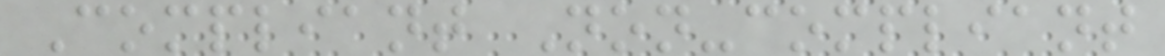Compliant Non-compliant
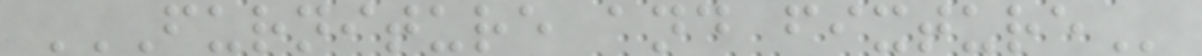FURNITURE AND FIXTURE
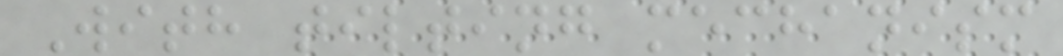With tilting mechanism
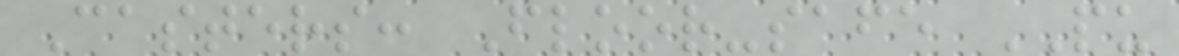Casters: Floor-safe PU
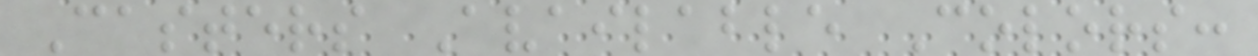Casters Available Colors:
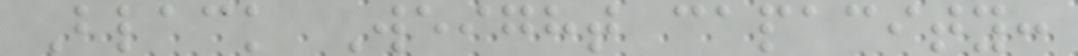Black Weight capacity:
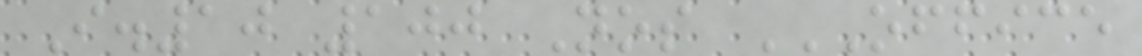I.10 100 Nos OFFICE
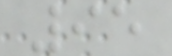95
